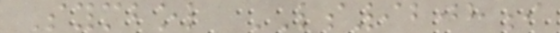Symbol LS9208i
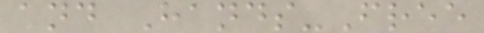and Hands-Free
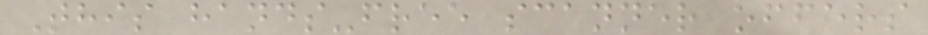This hands-free scanner offers
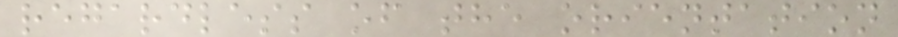regardless of the orientation
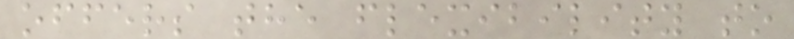offers the flexibility to
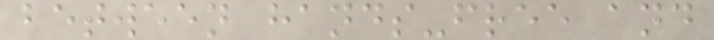between hands-free and
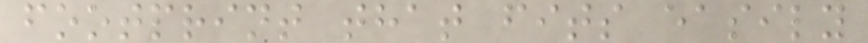footprint that fits easily
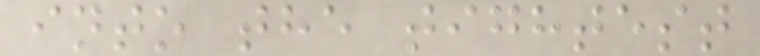into the tightest
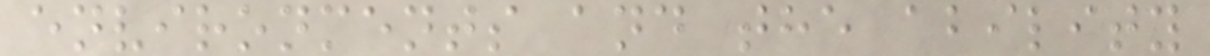environments and the ability
